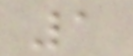1
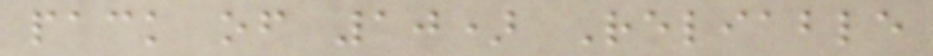pack of 10) Reliable
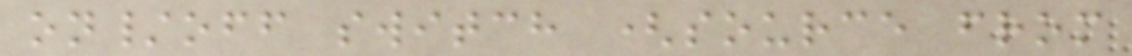on/off switch (source from
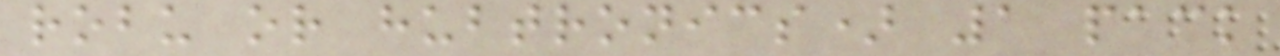robu or hubtronics) 1 pack
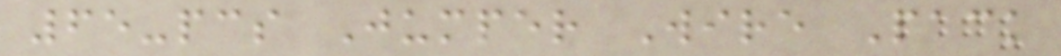65-pcs Jumper Wire Pack
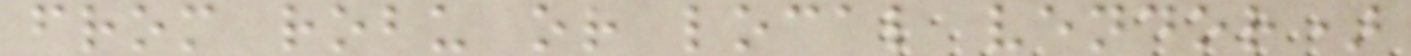from robu or local vendor)
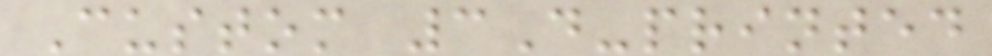Custom 3D-printed
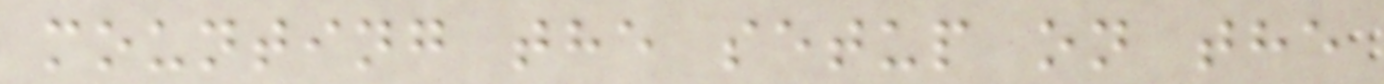mounting the setup on the
